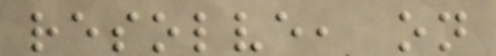resolve, on
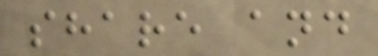share and
